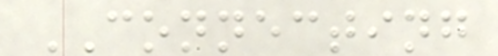CONNECTING
